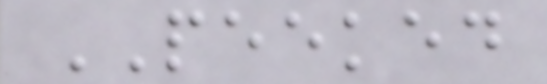PEEKED
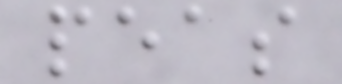peas
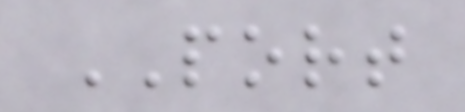PORT
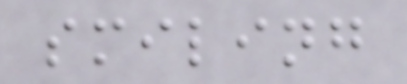smiling
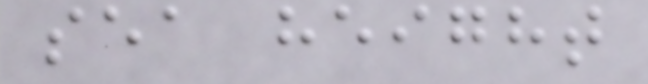sea height
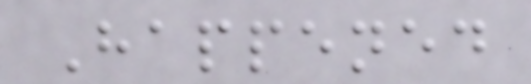Happened
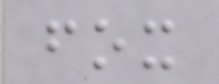fox
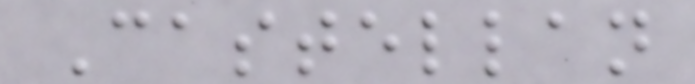Castellan
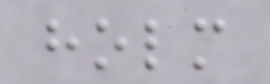holm
